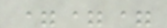===
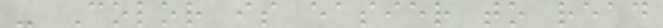- Color is easier to read
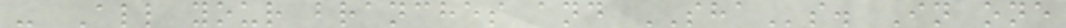- All your branches and SHAs. In one
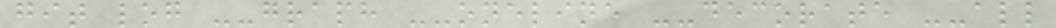git log --graph --oneline --decorate --all
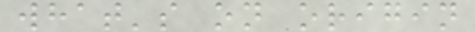what's on origin
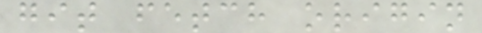git fetch origin
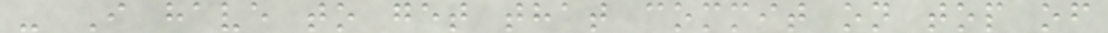- I have to get that commit on top of
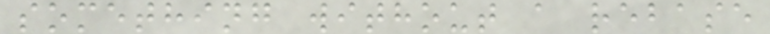something without a rebase
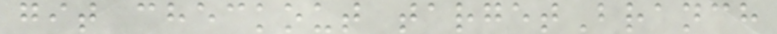git checkout targetBranch
